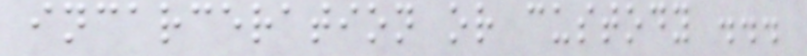incarceration or custody ...
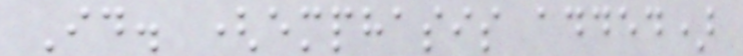Id. (emphasis added)
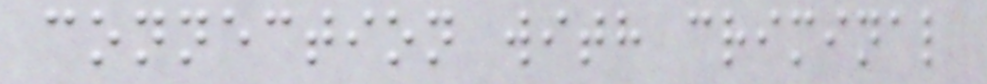connection with criminal
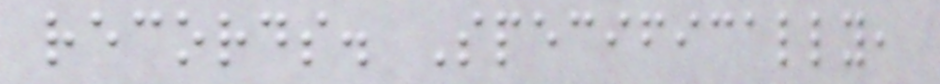records. Specifically,
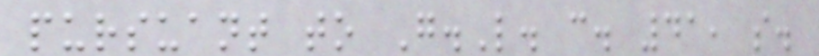pursuant to G.L. c. 41, s.
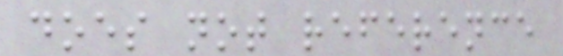does not reference
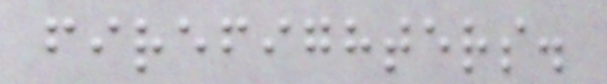firefighters.
